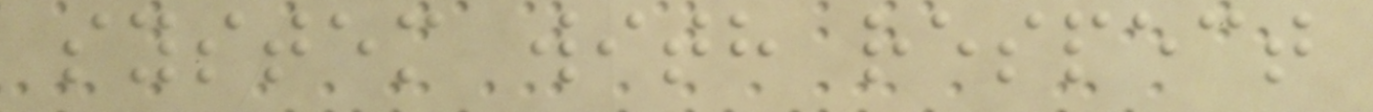system with respect
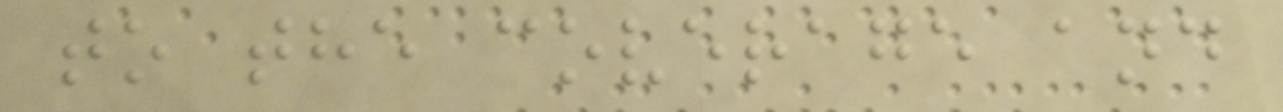to the coverage and
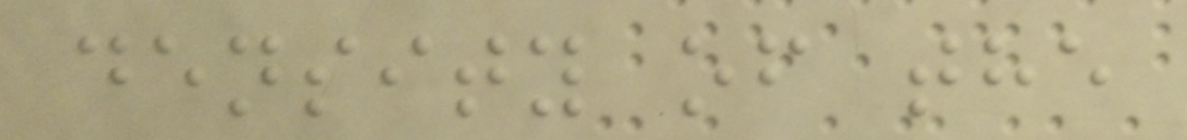density of the
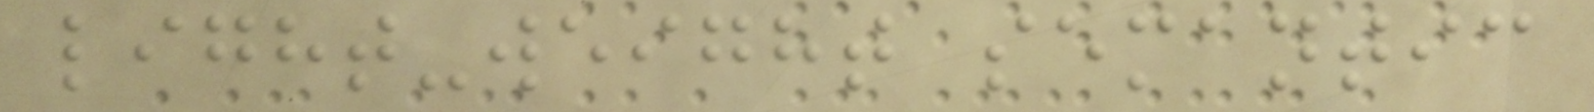light-weight semantic
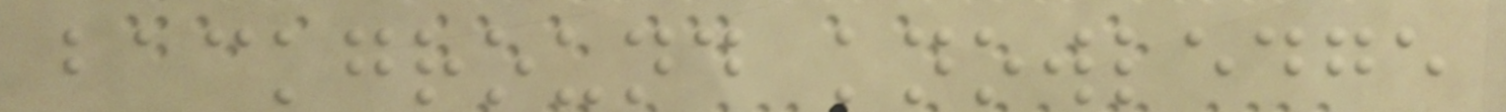background knowledge
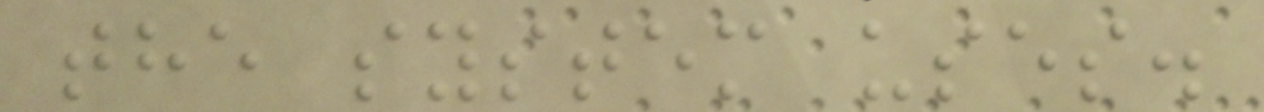the system uses.
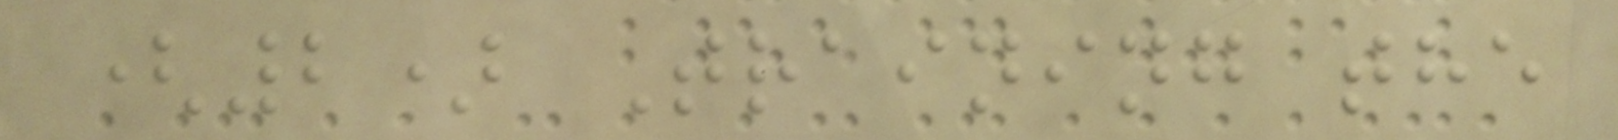(2) Training the
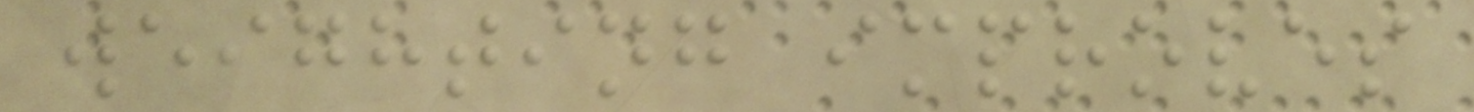weighting improves
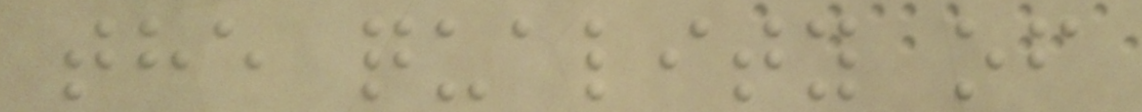the quality of
